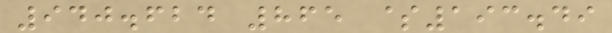940.624 865 $193.49
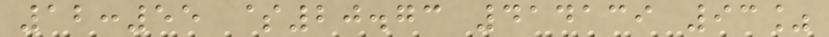12:55 $20.73 414139 93%
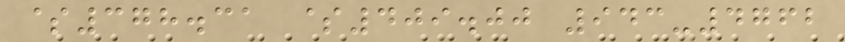$378.31 $409.00 943-4762
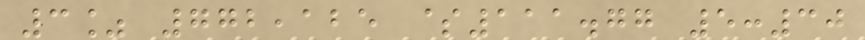3% 772,125 $111.77 5:30
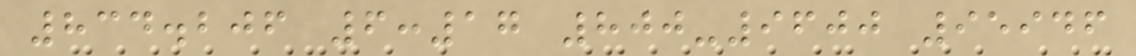834.206 6:17 800-9600 95946
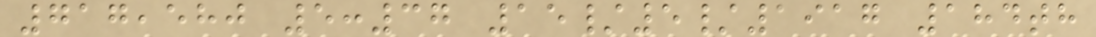717,580 5:37 15/5/1917 184th
